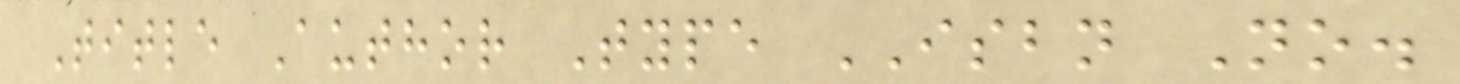Title Author Type ISBN No.
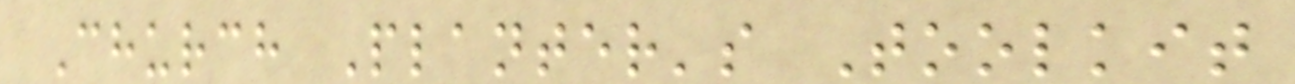Church Planter's Toolkit
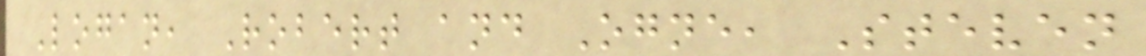Logan, Robert and Ogne, Steven
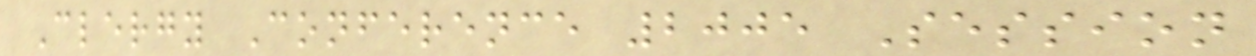Clergy Conference 2005 Session
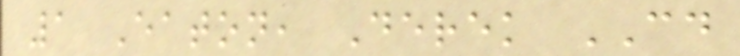1 Eaton, Derek CD
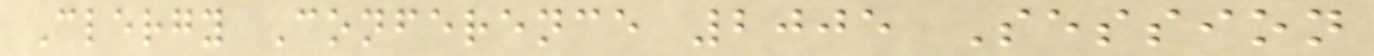Clergy Conference 2005 Session
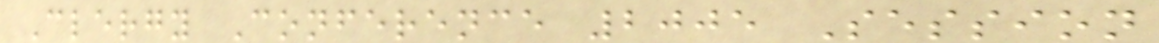Clergy Conference 2005 Session
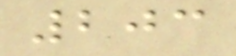203
